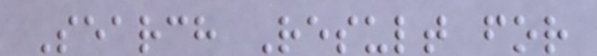Search Result for
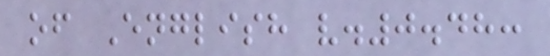of English v.0.48:
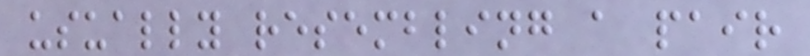usually resembling a pair
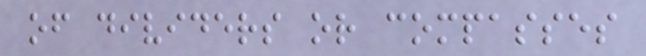of dividers or compasses
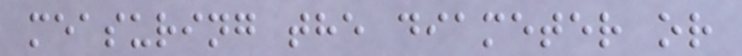measuring the diameter or
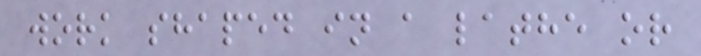work shaped in a lathe or
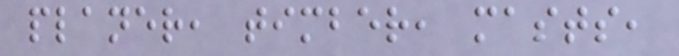planer, timber, masts,
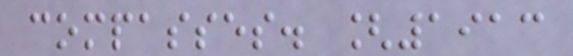compasses. [1913
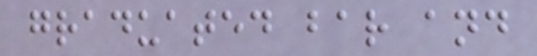graduated bar and
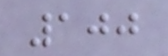100
